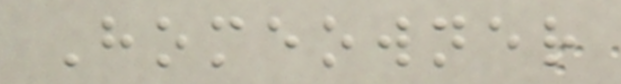Homeowner
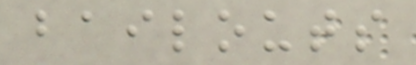bailouts
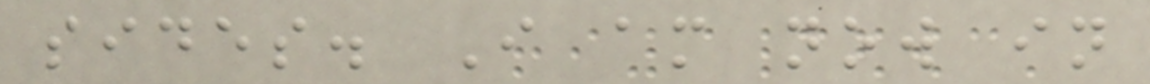sides. I am now in
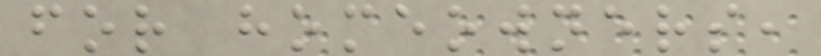for homeowners,
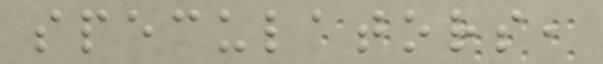speculators,
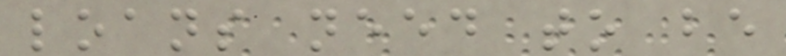loans need to be
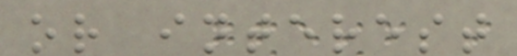or interest
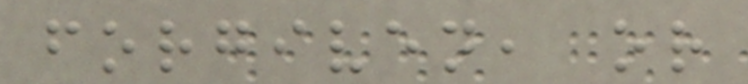forgiven, or
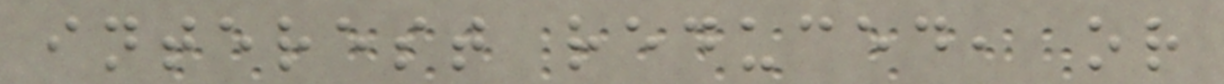interest reduced, or
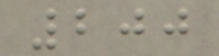200
